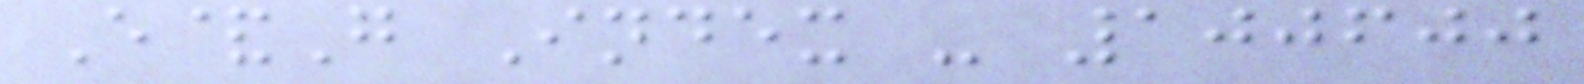E&G Index - 100600
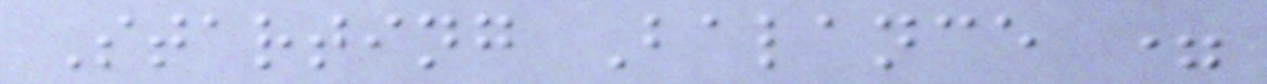Starting Balance =
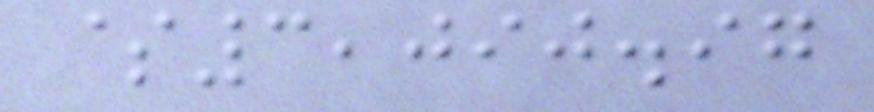$3,090.97
